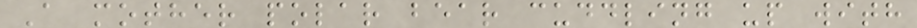A mother polar bear cuddling up with
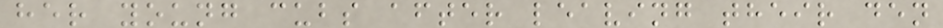her young cubs after leaving their den
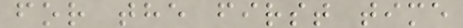for the first time
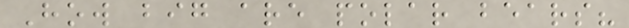How big are polar bears?
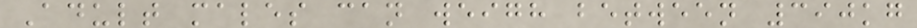Adult males can weigh between 390kg
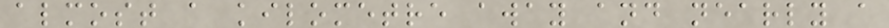almost a kilometre away and nearly a
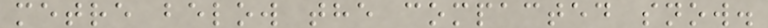metre below the compacted snow.
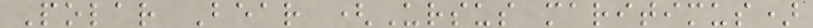Polar Bear (Ursus maritimus)
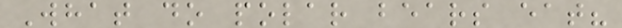What do polar bears eat?
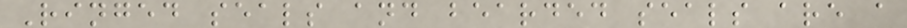Ringed seals and bearded seals are a
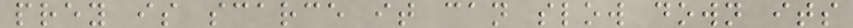prey is scarce it can slow down its
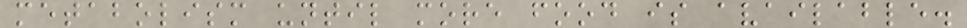metabolism until more food is available.
